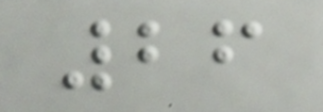26
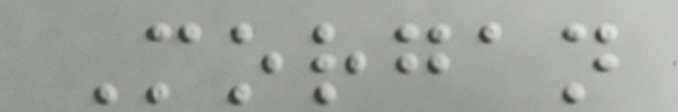Morgan
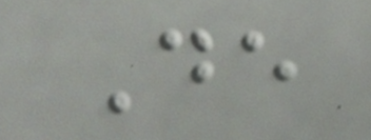De
